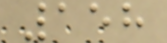158
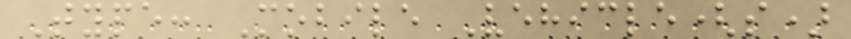Type: Mobile Vehicle(s)
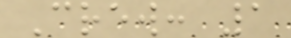Crew: 1
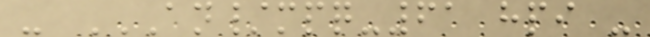- AN/MPQ-61 HPI -
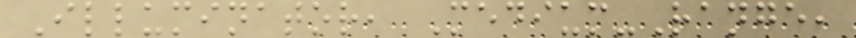Illuminator, Medium-Range,
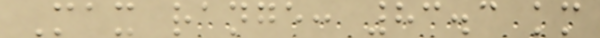Max range: 83.3 km
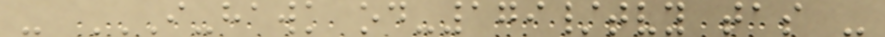- I-HAWK OD-179/TVY TAS -
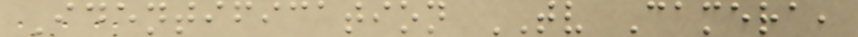Identification TV Camera,
